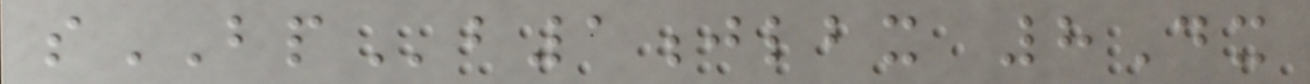sBPb1jlbx 8Dx
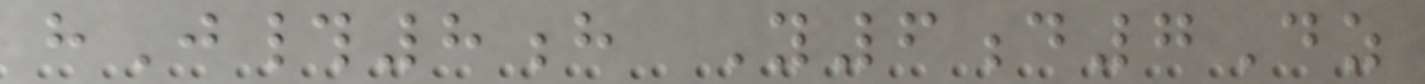hJ#8h Y6d7Dz
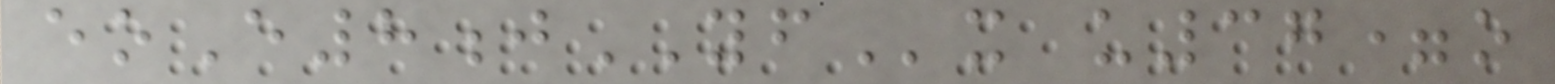eoE8jYFx u37=o
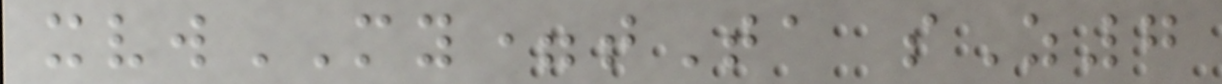xvwMY=tTa sZ7
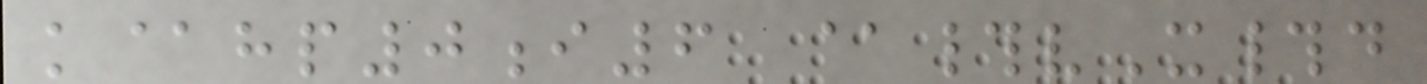k@hp0i6 @#vX#d
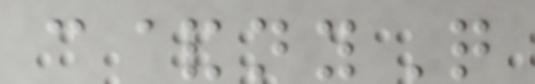c&nyQ
